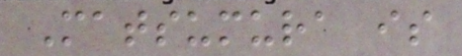Matsumura is
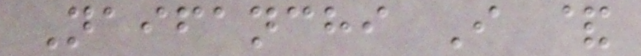Naifanchi I &
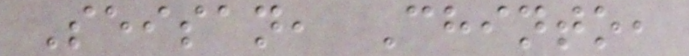Seisan, Chinto,
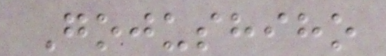Gojushiho
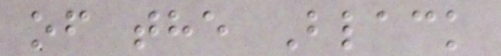of the Black
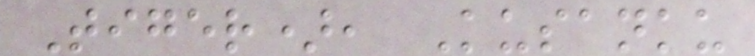Tiger), Kusanku
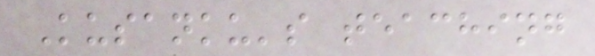Kusanku's teaching
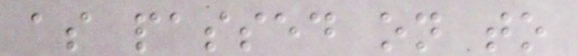as passed on to
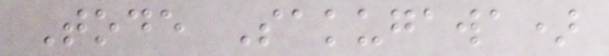Tode Sakugawa)
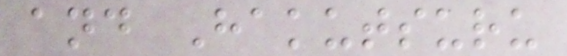and Hakutsuru
